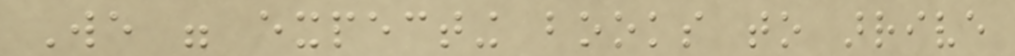We were expecting books to arrive
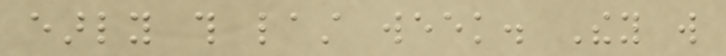early this last week. They will
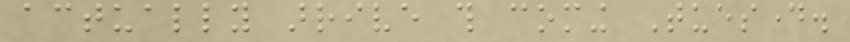actually arrive this coming Tuesday.
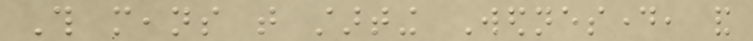This means that starting Wednesday, and
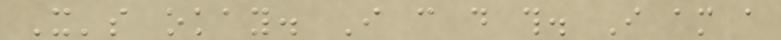It's okay. I can do this. I am a
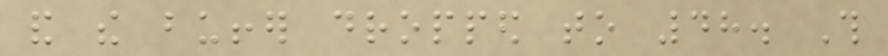and the buffer dropped to 48. This
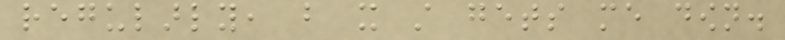regularly, but it still gets me down.
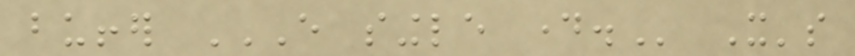buffer EVERY SINGLE DAY. It's
